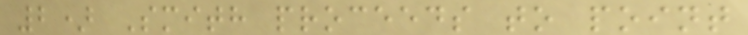2) Smith proceeds to point
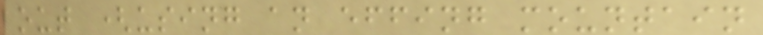out (using an effing mountain
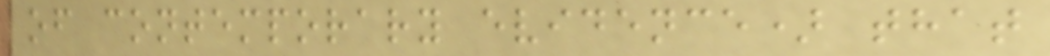of contemporary evidence) that
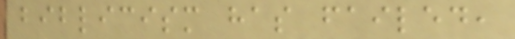biblicism has failed,
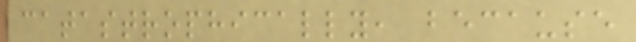catastrophically, because
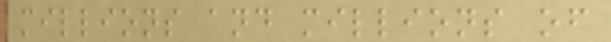millions and millions of
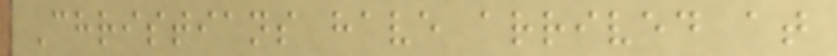Christians have arrived at
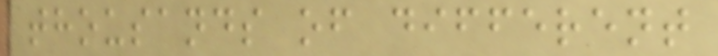thousands of different
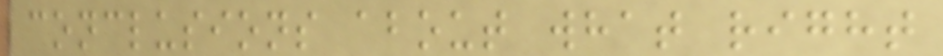conclusions about what right
